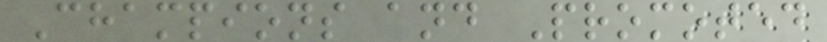Champions and Promoted
